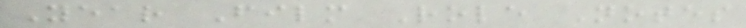Year Film Role Notes
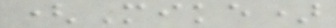(Mike)
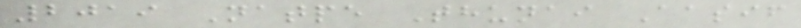2019 Natpe Thunai Aasif
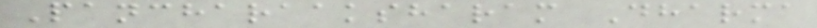Pancharaaksharam Dharma
